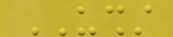USHST
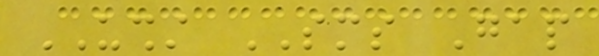USHST SMS Gap
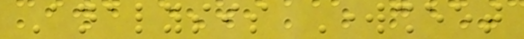Analysis Worksheet
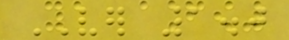VER 1.0
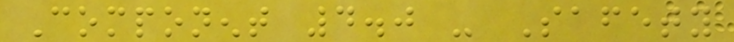Component 4.0 - Safety
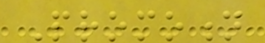Promotion
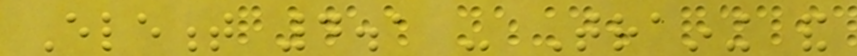Element 4.1 - Training and
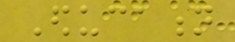Education
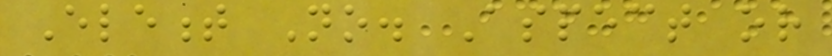Element No. Aspect or
